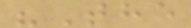"The
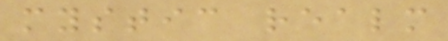mystic realm
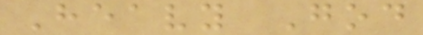Heavy God
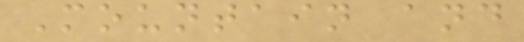Mountain and
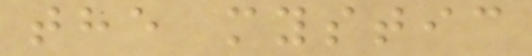the mystic
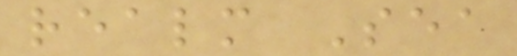realm Sea
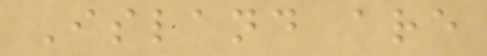Island are
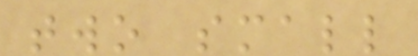two small
